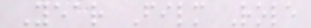Year Film Role
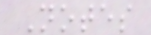Notes
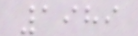1989
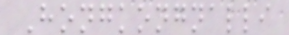Hongkongnalli
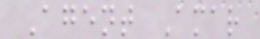Agent Amar
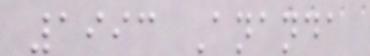1993 Ananda
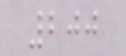200
